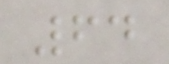64
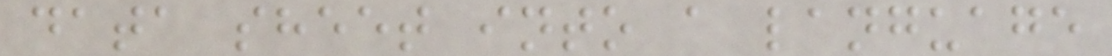data sheet into a language
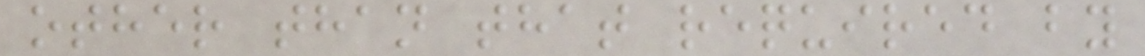other than that required by
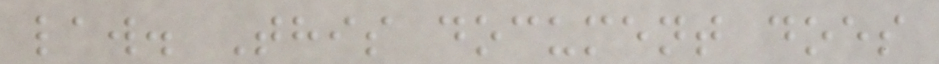law. This document does
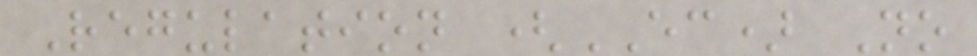Regulation (EC) No
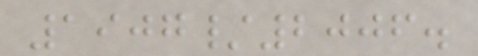1907/2006.
